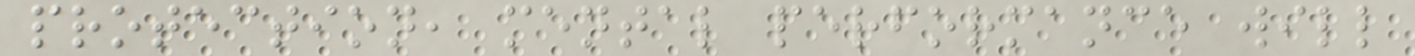protection, mental performance will
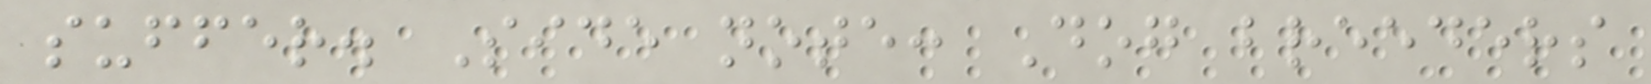suffer. Side note: Dog breeders
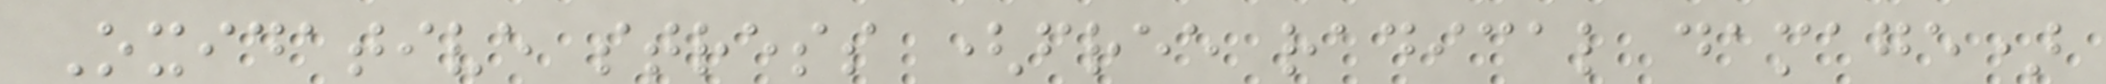Oxidative stress (free radical damage)
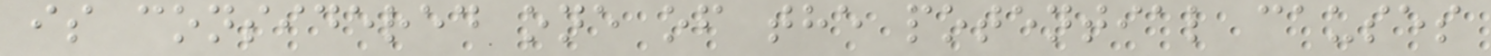is considered one of the potential causes
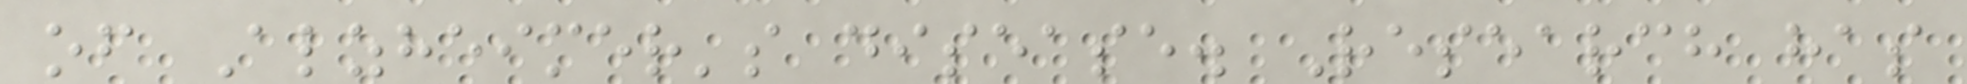of Alzheimer's disease. Research has
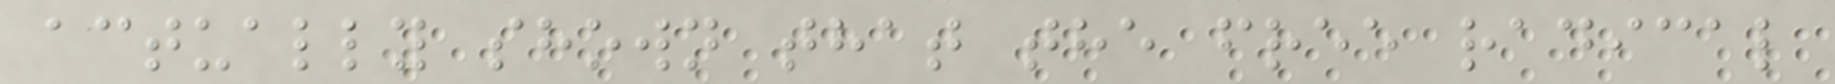actually shown that the free radical
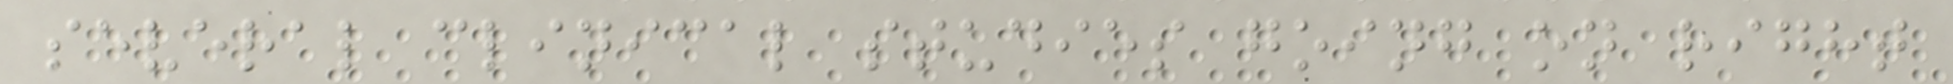several clinical studies going on right
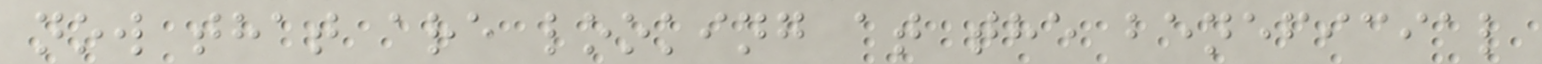now that are looking at the beneficial
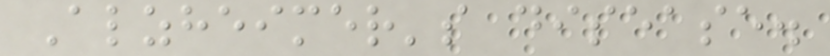Alzheimer's disease.
